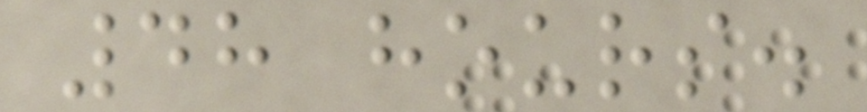48 hours.
